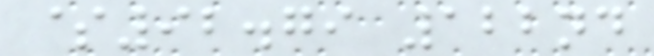$92.79 122nd
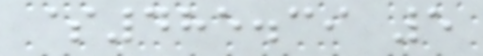$485.39 5
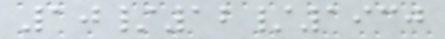10/12/1930
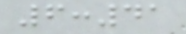6:41
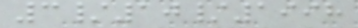3/10/1998
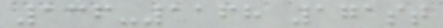136-1168 171st
